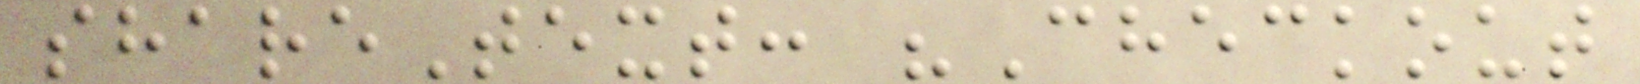shareText: "Checkout
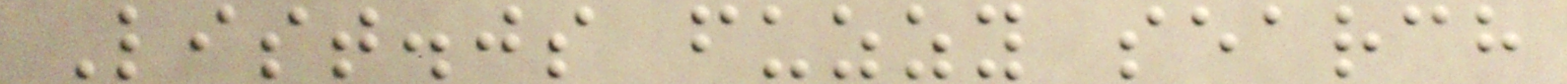List.js fuzzy search
